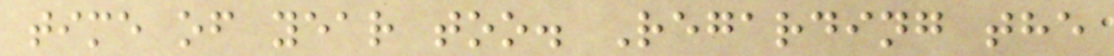time of year too. Regarding the
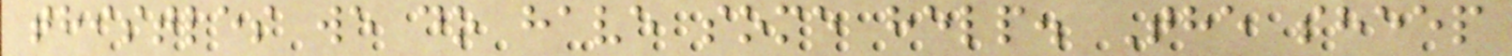thistles we do have some help. The sheep
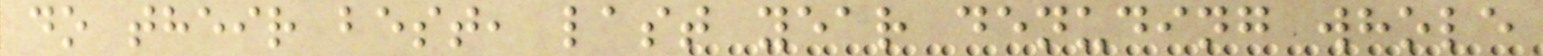do their best, last year denuding whole
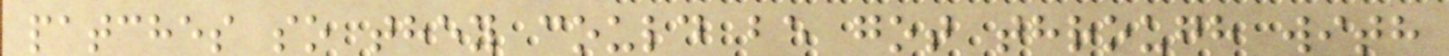patches so they could be got through with
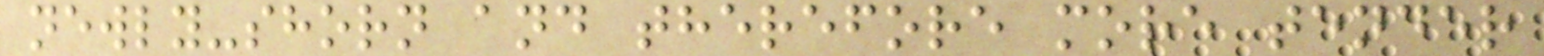newly-shorn and therefore more tender
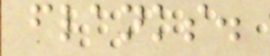flanks.
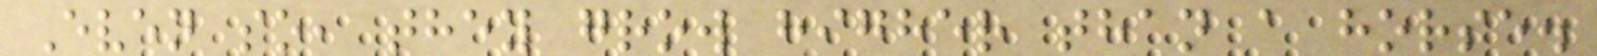Even so, they grow higher than a horse.
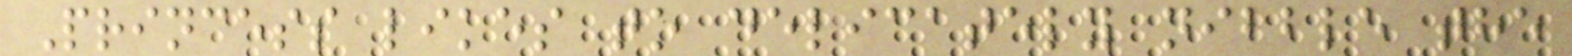Princess likes to delicately nibble the
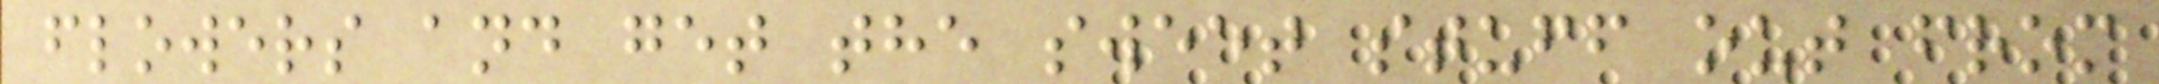flowers and get the sweet stuff out from
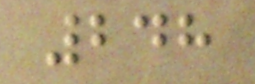248
